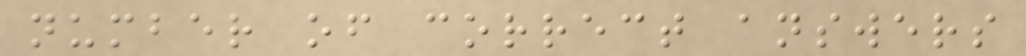number of correct answers
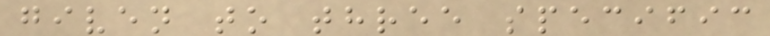given to three specific
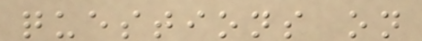questions on
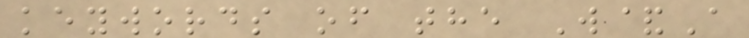keywords of the W&A
